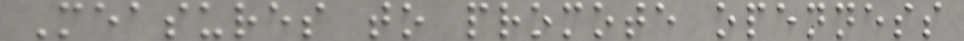Measures to promote openness
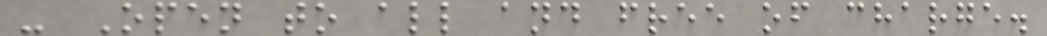- Open to all and free of charge.
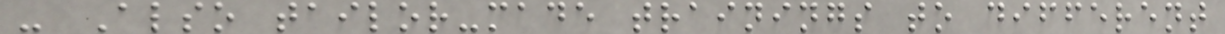- Also tailor-made trainings to different
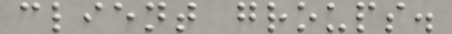client groups.
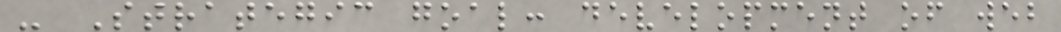- Strategic goal: development of web
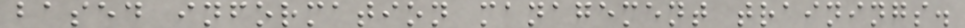based information management trainings.
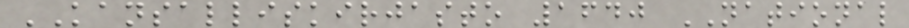KANSALLISKIRJASTO 1640 NATIONAL
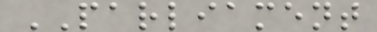PARLIAMENT
